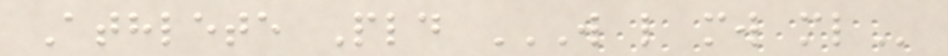Athlete Pld W L MW ML
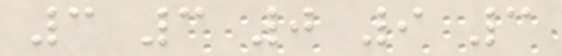3 3 0 9 3
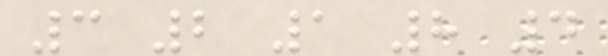3 2 1 8 4
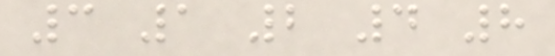3 1 2 4 8
